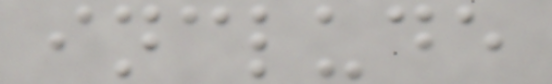include
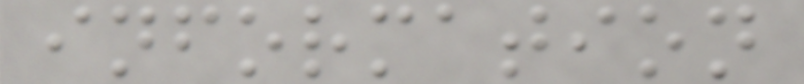information
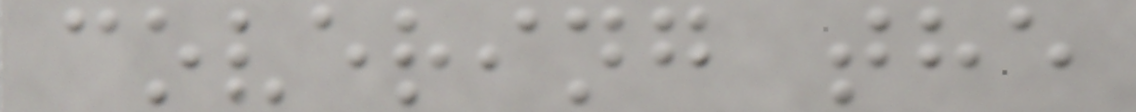covering the
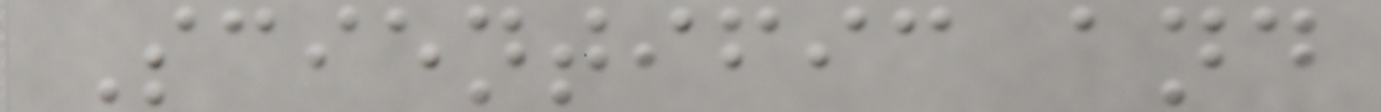Scientific and
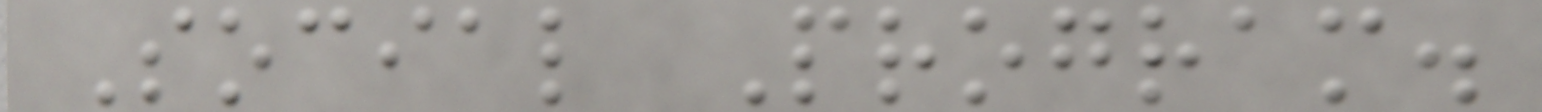Social Program.
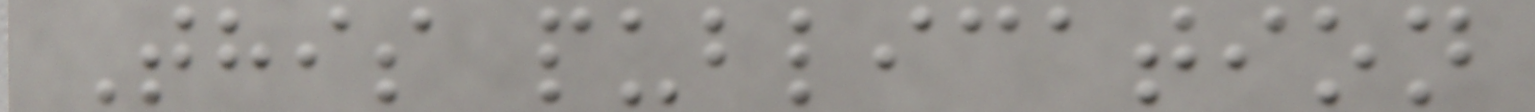This publication
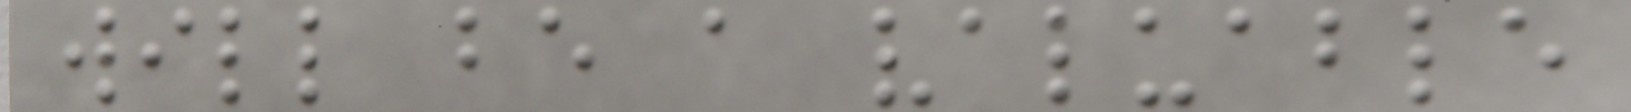will be a valuable
